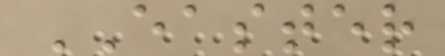EASTER
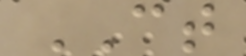CT
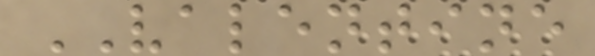VALENTINE
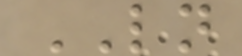LN
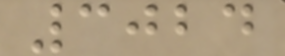3024
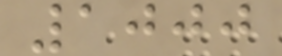1000
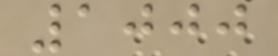1000
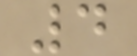4
